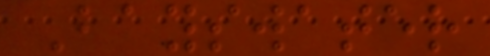Bayswater
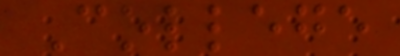College
